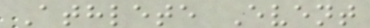Athlete Event
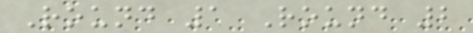Round 1 Round 2
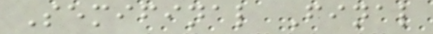Semifinal Final
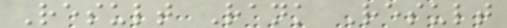Result Rank Result
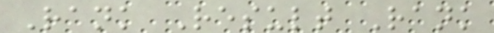Rank Result Rank
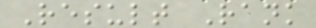Result Rank
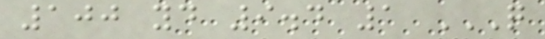100 yd 9.4 1 Q
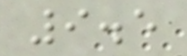9.5
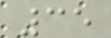35
